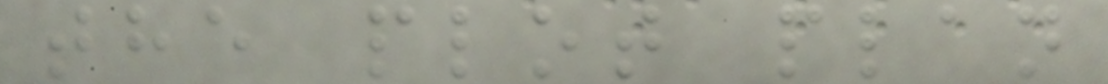the plot plan
